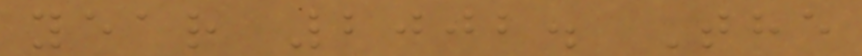year 2002. The
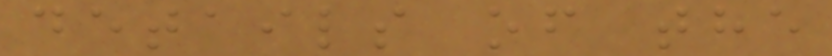details of the
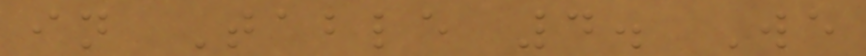in Table 4. We
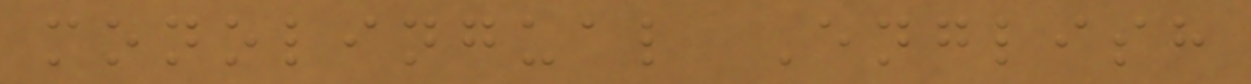monolingual English
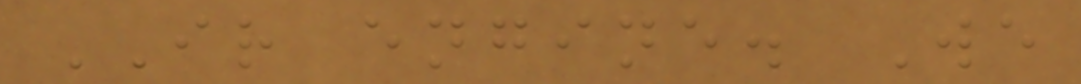IR engine. We
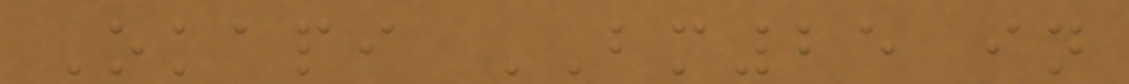Okapi BM25 in
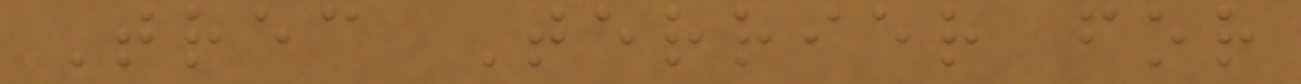Trec Terrier for
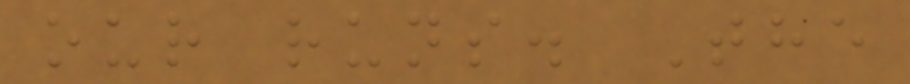our runs. The
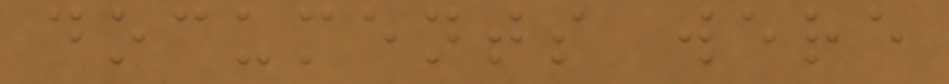documents were
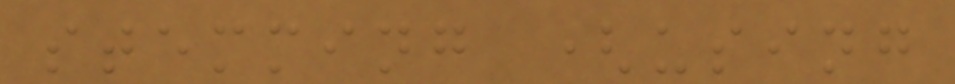stemming (using
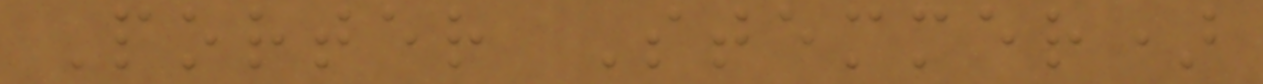Porter Stemmer)
